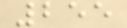255
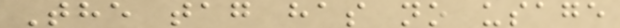The tag has no usage
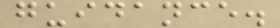guidance.
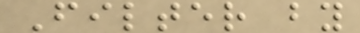Filter by
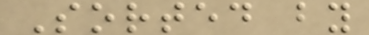Sorted by
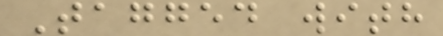Tagged with
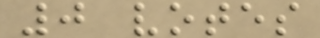0 votes
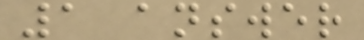1 answer
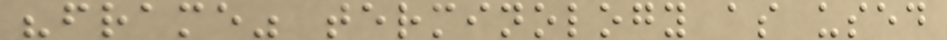"frame" terminology as used
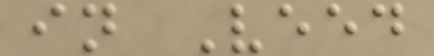in Veed
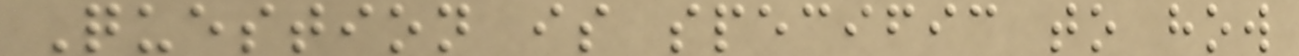Question is specific to how
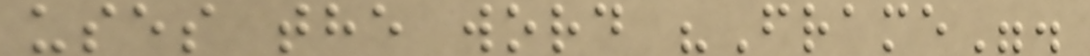uses the word "Frame".
